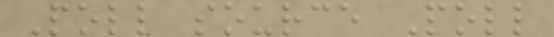Poll source Poll
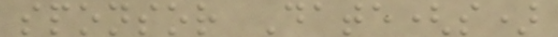sponsor Date(s)
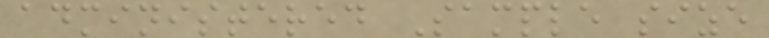administered Sample size
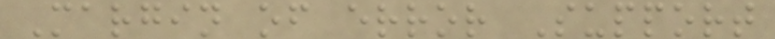Margin of error Support
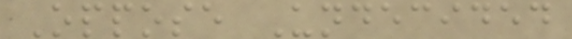Oppose Undecided
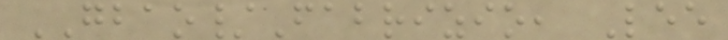GBAO/Fabrizio, Lee
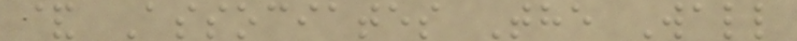& Associates The Wall
